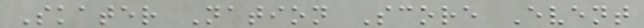Skater Nation Score Event
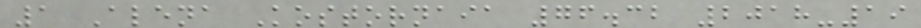1 Alena Kostornaia 76.32 2018-19
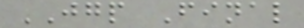JGP Final
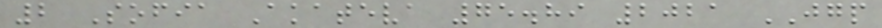2 Sofia Akateva 75.89 2021 JGP
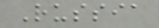Russia
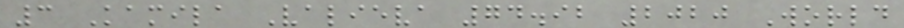3 Kamila Valieva 74.92 2020 World
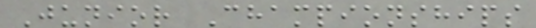Junior Championships
